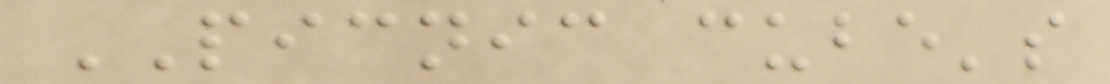PICNIC cube's
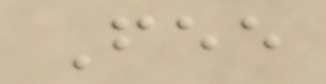Fee
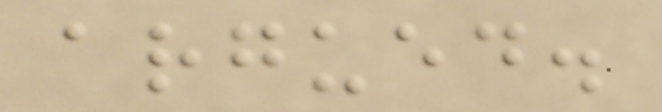argued.
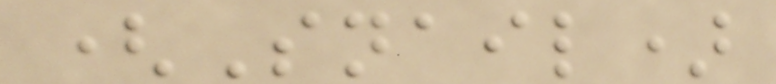(Snail)
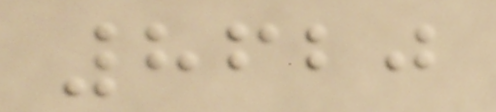8620
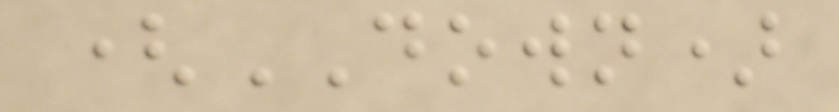(DOWN)
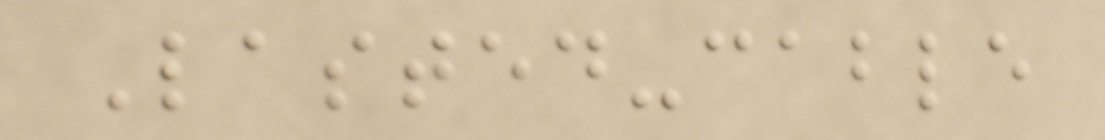Lasted-cable
